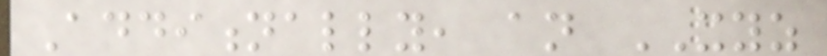Additionally, an XYZ
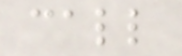call
